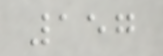157
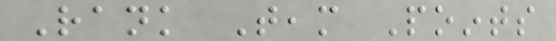Rank Team Points
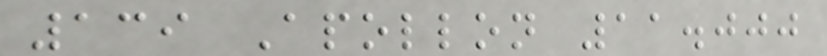139 Apollon 11.000
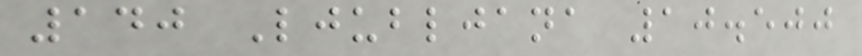140 Ljubljana 10.500
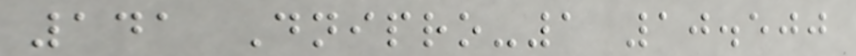141 Dnipro-1 10.500
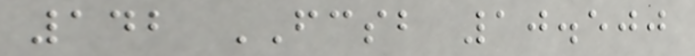142 FCSB 10.500
